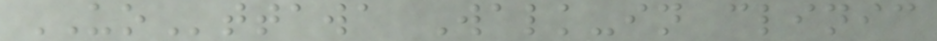UOttawa Walk-in clinic
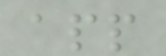app
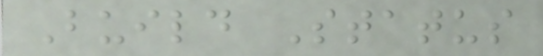Build Status
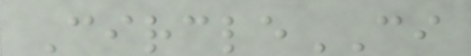CircleCI
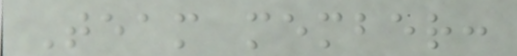Team member:
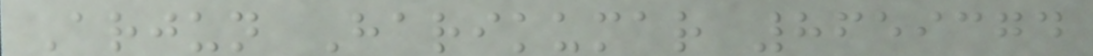Arjun Harikumar 8659374
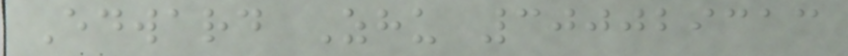Edward Zhu 300029313
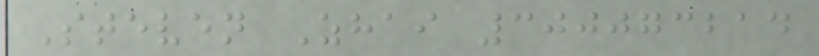Steven Zhai 300073214
